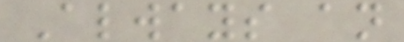Always an
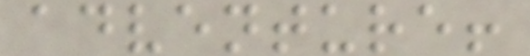adventure!
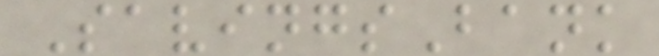SavingsBank
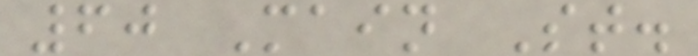60 Main St.
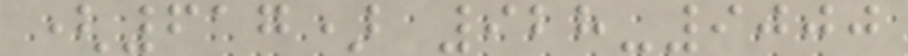(617) 928-9000
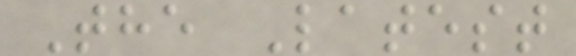The Latest
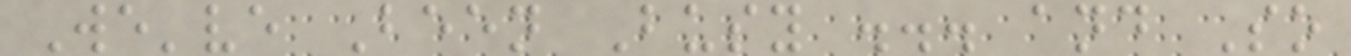We've Been Busy ... and So
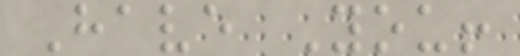Have You!
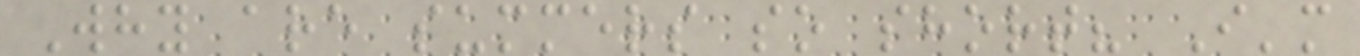Why are summers so short? I'm
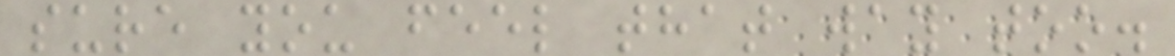sure you feel that way too.
